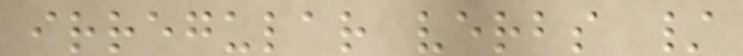irregular verbs /
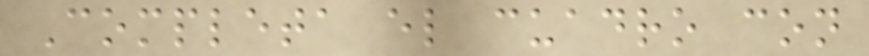Completa el cuadro con
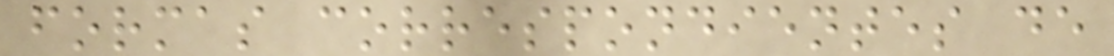formas correspondientes de
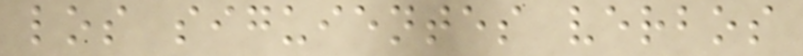los siguientes verbos
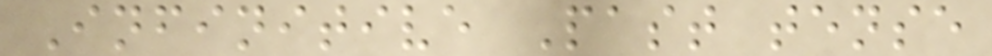Infinitive Past tense
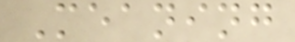Meaning
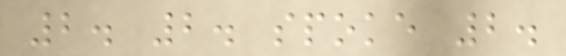2. 2. spoke 2.
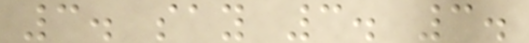3. say 3. 3.
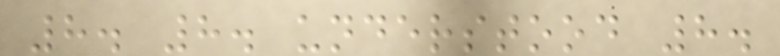8. 8. understood 8.
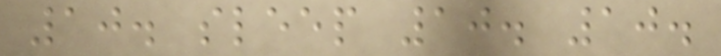10. sleep 10. 10.
